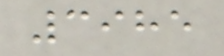3985
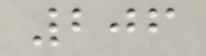206
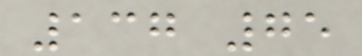137 75
